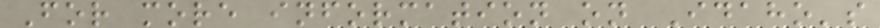For more information on Idaho's
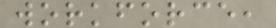workforce,
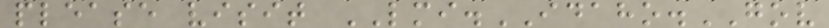please visit LMI.IDAHO.GOV
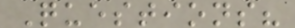Questions?
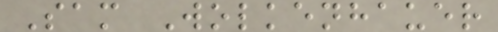Sam Wolkenhauer
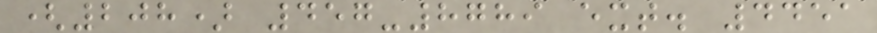(208) 457-8789 ext. 4451
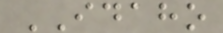IDAHO
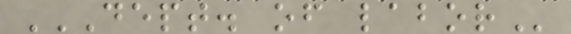DEPT. OF LABOR
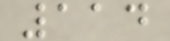114
